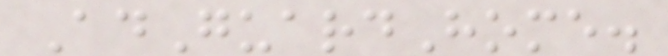AdGuardHome.
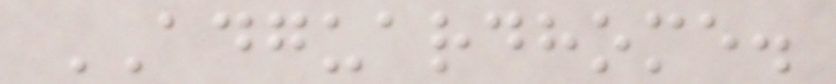ADGUARDHOME.
